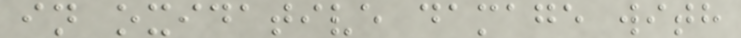in oxidative damage with
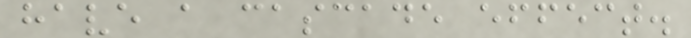have a cascade effect.
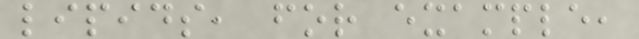lipids, for example,
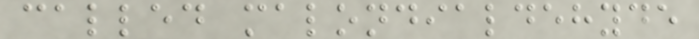called malondialdehyde
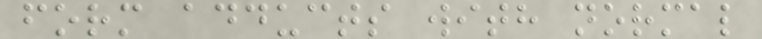form adducts with normal
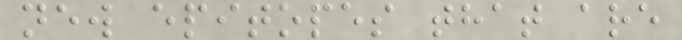new epitopes that are
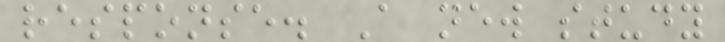response. A new study
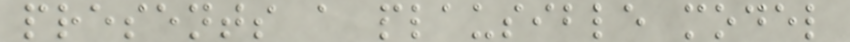presents a plausible model
